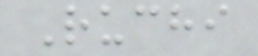Ruchi
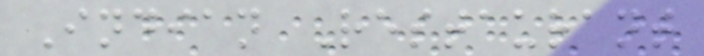Indian Restaurant
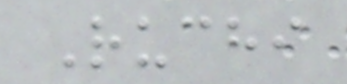Ruchi
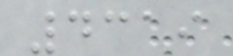4319
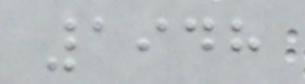1948
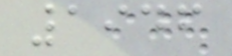1946
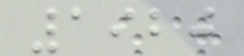1920
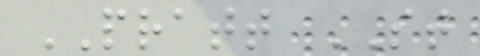PRATT ST
